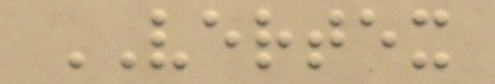VERTEX
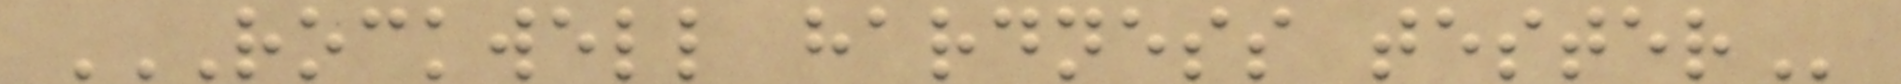ROCKWELL HARDNESS TESTER
